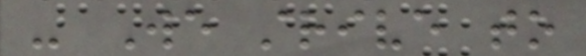- We strive to
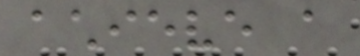achieve a
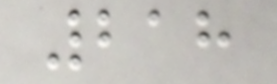218
